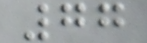77
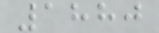1880
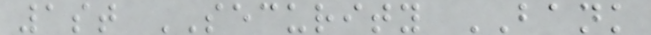1st SECURITY BANK
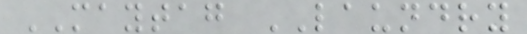MAYTAG LAUNDRY
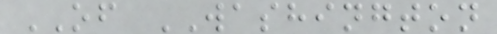OF WASHINGTON
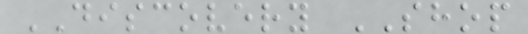DISCOVERY SHOP
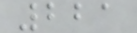221
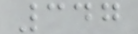347
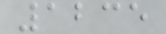1235
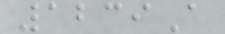1239A
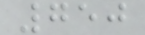750
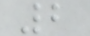2
